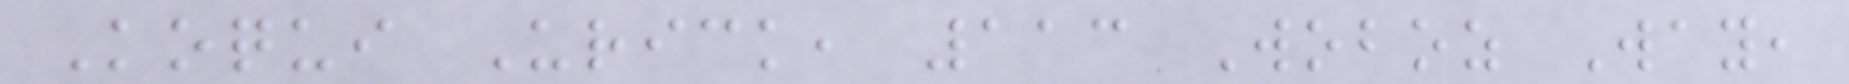Koqui Urick, 113 Woboz Way,
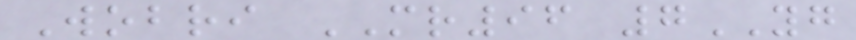Wobri MR96 7YG
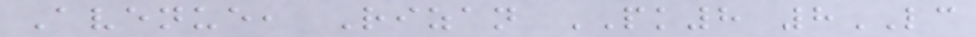Avenue, Rizan PK8 8LC
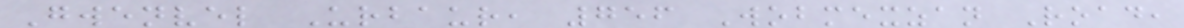Gwenvel Urbaur, 756 Wobmexzan Road,
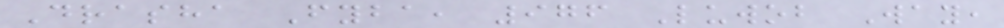Drasha Fyba, 976 Luwob Way,
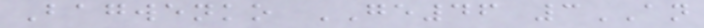Bagwenko GE46 3AN
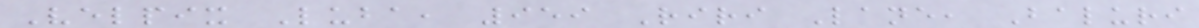Velpix Luba, 959 Riri Lane, Baluri
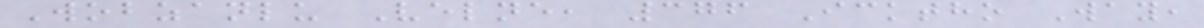Wobzanlu Velne, 376 Icktho Way,
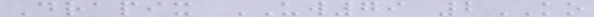Drapix UW79 2KO
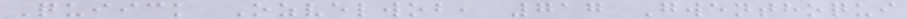Quiick Ozvelwob, 717 Gwenthoqui
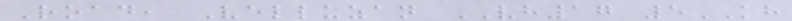Road, Velluzan VH17 5KH
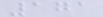171
